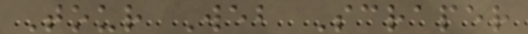Tour Web Scraper
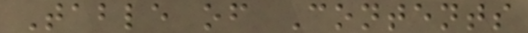Table of Contents
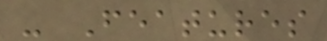- Features
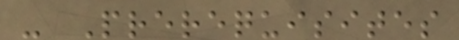- Prerequisites
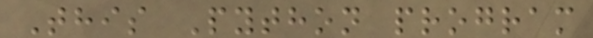This Python program
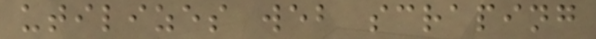utilizes web scraping
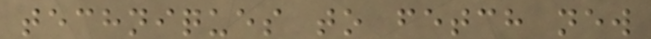techniques to fetch new
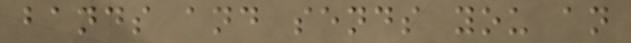bands and sends you an
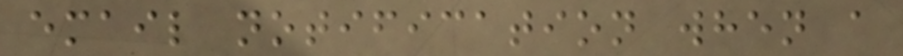email notification when a
